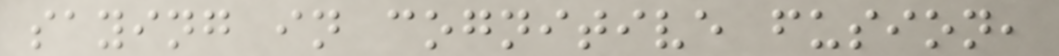saying in cognitive fusion,
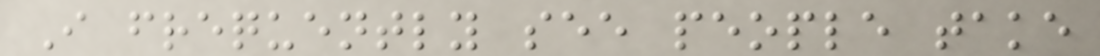I frequently see people take
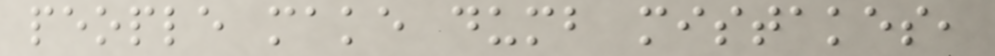people make dumb mistakes,
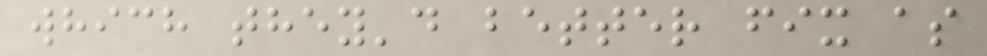which they'd better fix as
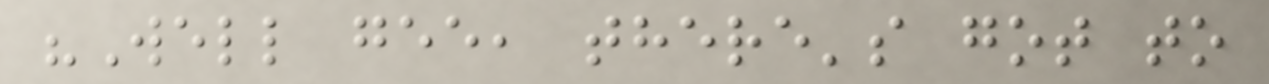"Well gee, there's got to
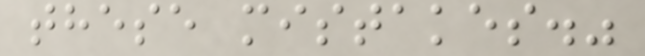these mistakes."
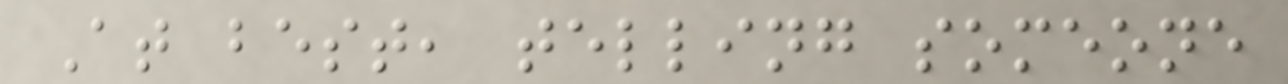At best, telling someone
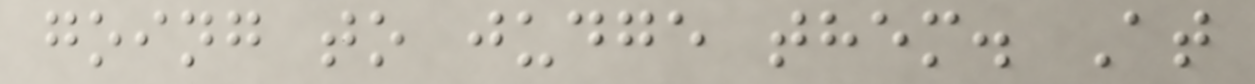going to judge them. At
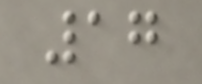17
